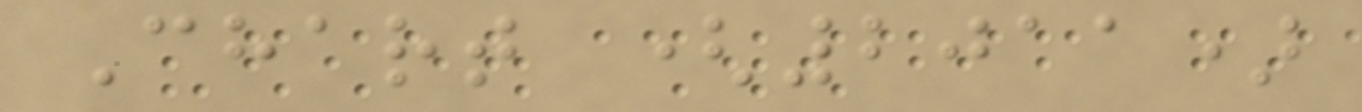Chart (2011)
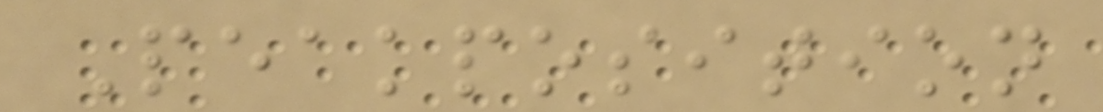Peakposition
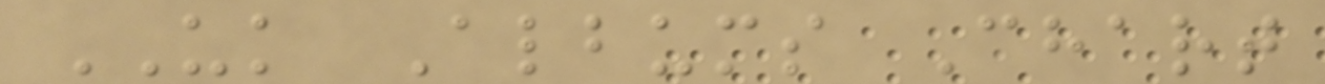UK Albums Chart
